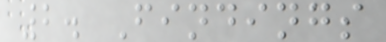2. Findings
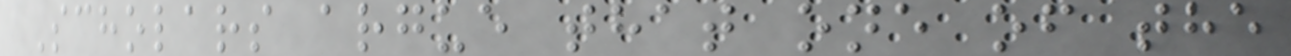Scholars argue that one of the
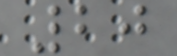20
